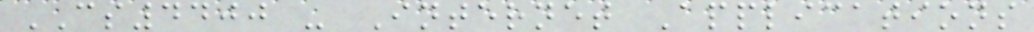CS4400 - Internet Applications
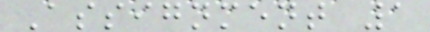Assignment 1
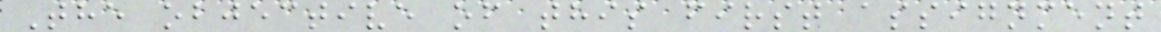The objective of this first assignment
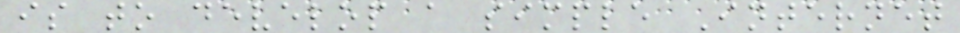is to develop a simple Internet
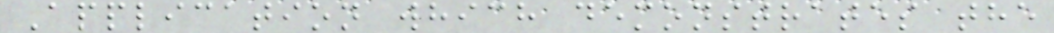Application which demonstrates the
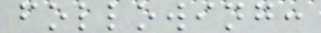following:
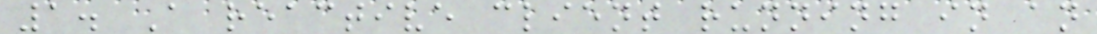1. A reactive client running in an
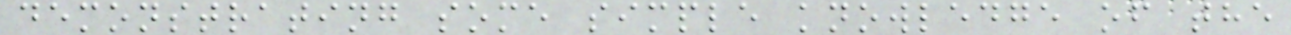demonstrating some simple knowledge of the
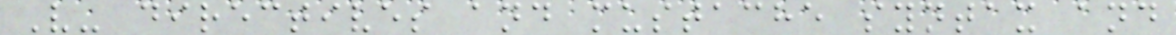V- directives and mustache syntax and
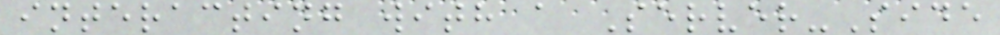interacting with a Server-Side
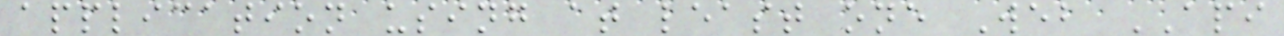application using at least one Web API
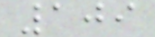109
